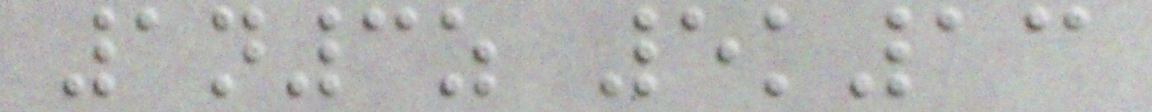1n3z 5k13
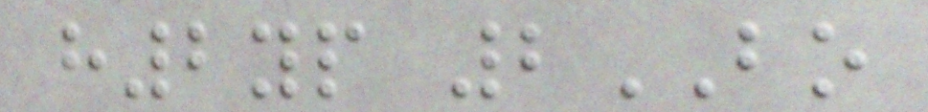h2yp 2BO
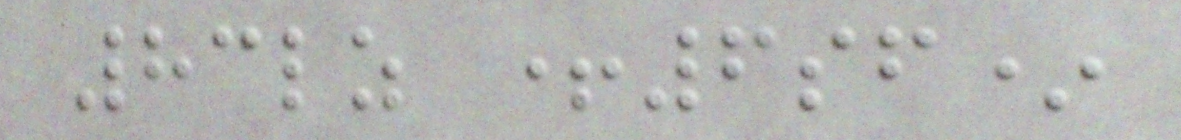83lz +6sf*
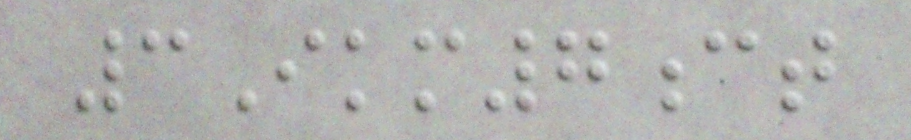3Ikm7ct
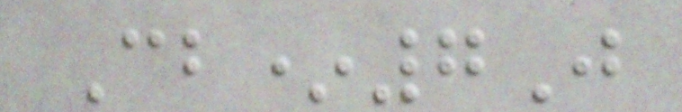Cb*7J
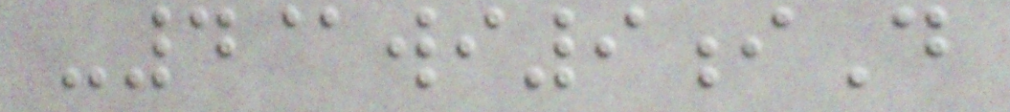-4@wi9iD
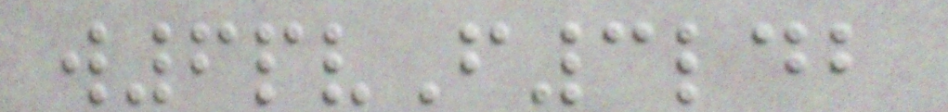w6pvF3ldb
